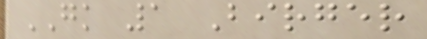GK 1 Birger
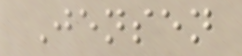Jensen
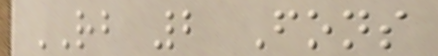RB 2 Fons
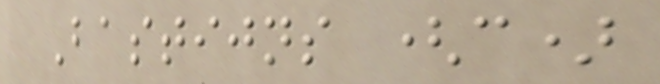Bastijns (c)
